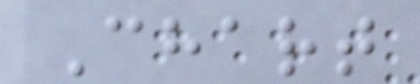Chart
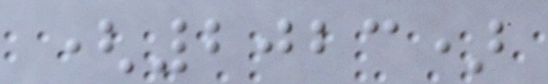(2023)
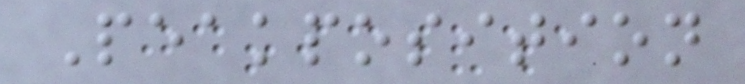Peakposition
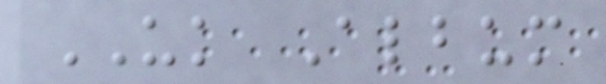UK Album
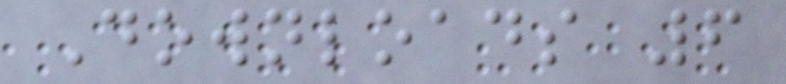Downloads 6
